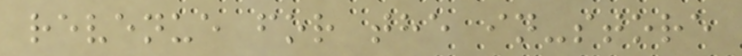revenue for the in-store
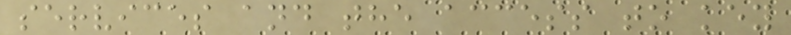services and the access to key
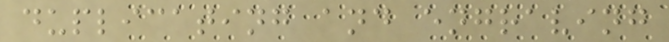duplicating and engraving
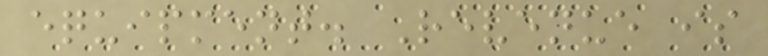equipment. Revenue is
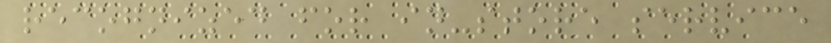recognized for in-store service
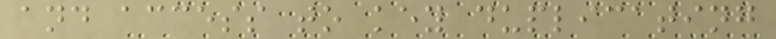and access to key duplicating
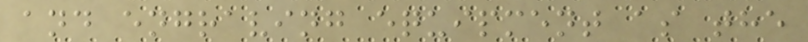and engraving equipment as the
